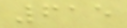615
